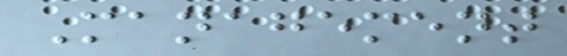Management
